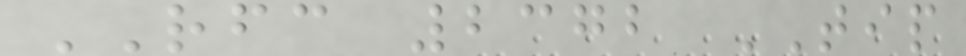RFC 2372 TIP
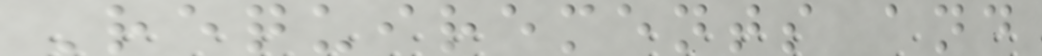Requirements and
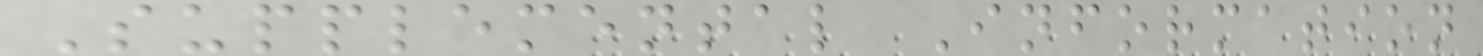Supplemental Information
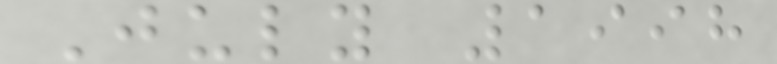July 1998
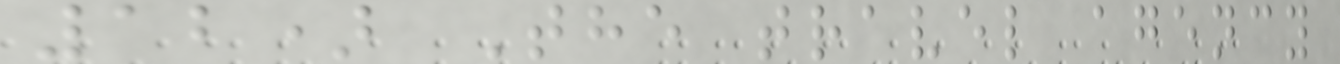12) The travel agency
